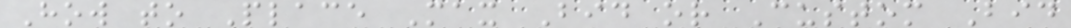How to Place Max Bid or Custom Bid
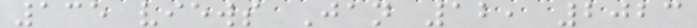135 views Jan 12, 2023
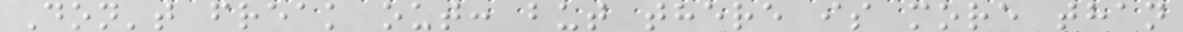Don't freak out: but there is more than
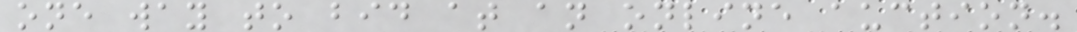one way to bid at an online auction.
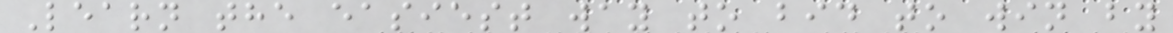Learn the easiest way to bid to win by
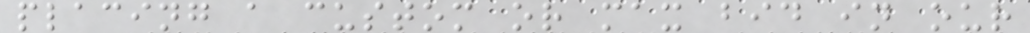placing a custom or max bid in our
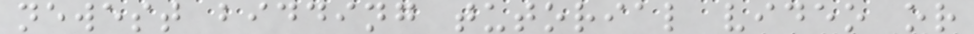newest bidding tutorial video or
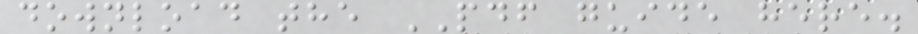download the PDF guide here.
